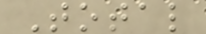Total
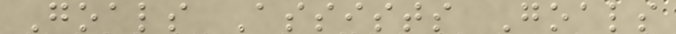Goals Assists Goals
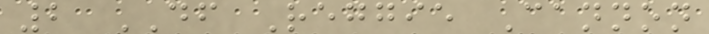2 DF Reggie Cannon
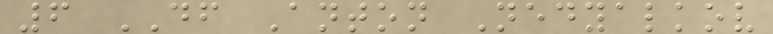6 DF Anton Nedyalkov
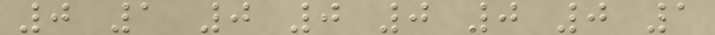0 1 0 0 0 0 0 1
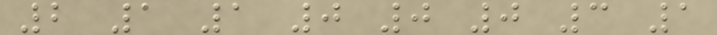2 1 1 0 0 0 3 1
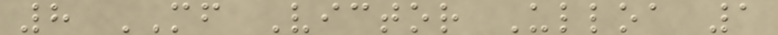8 MF Victor Ulloa 1
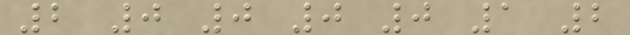2 0 0 0 0 1 2
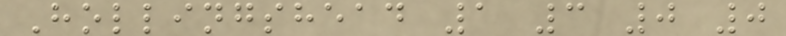Hollingshead 1 3 0 0
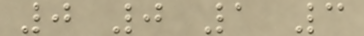0 0 1 3
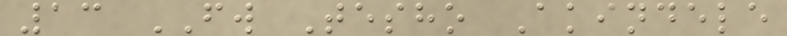13 FW Tesho Akindele
